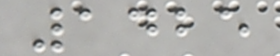1425
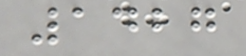1427
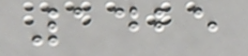1425
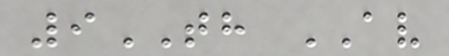9TH AV
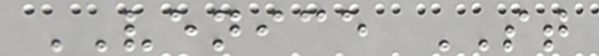VENICE ST
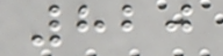820
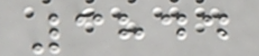3844
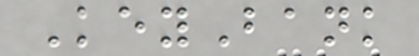KeyBank
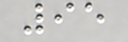95
